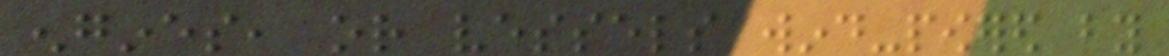engines, or vessels wind-powered by
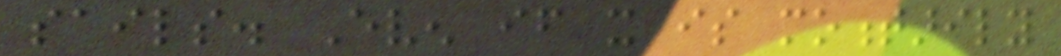sails. Even if it is momentarily
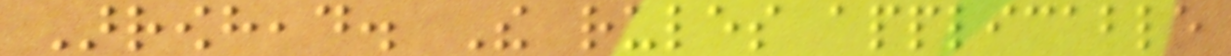Arrowhead. The rules applicable
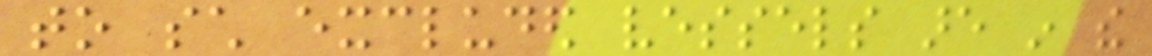to such excluded vessels are in the
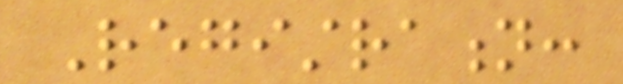Registration:
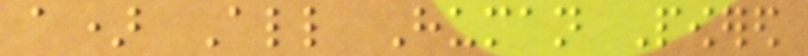a) All Human Powered
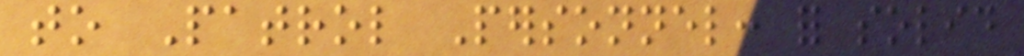to Patrol Personnel: for solid
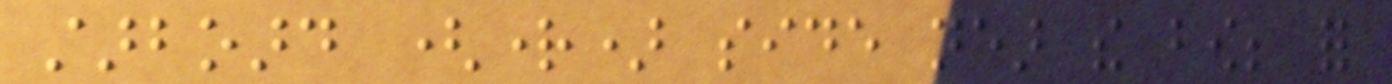starboard (right) side near the bow; for
